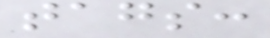tags:
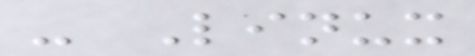- Linux
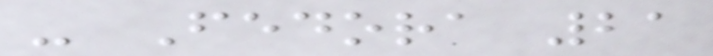- Fedora 21
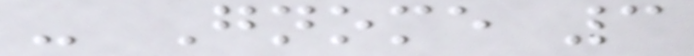- Gnome 3
